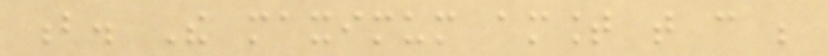b. The maximum amount that can be
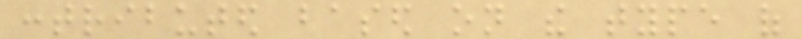contributed based on the type of
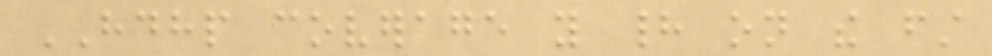HDHP coverage you had on the first
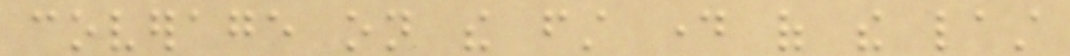coverage on the first day of the last
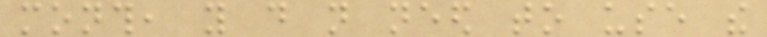month, you do not need to use the
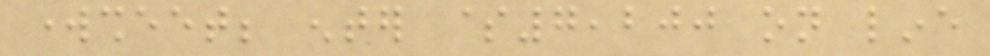worksheet; enter $7,200 on line
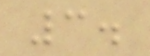3.
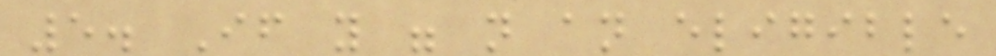5. If you were not an eligible
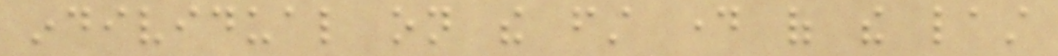individual on the first day of the last
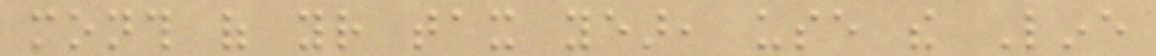month of your tax year, use the Line
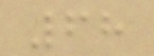68
